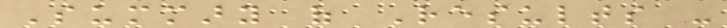Summary of Results -
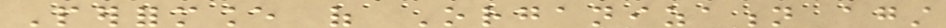Performance of Organization against
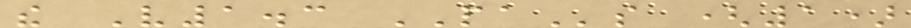the V1.3 PAs (1)
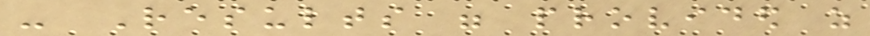- Results were provided as
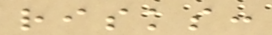risks:
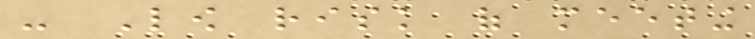- Low risk of meeting
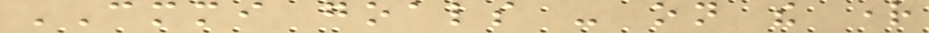CMMI goals - on the right
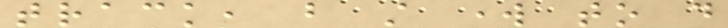track, but still work to do
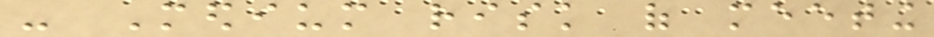- Medium risk of meeting
